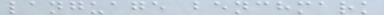language benchmark
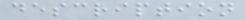description
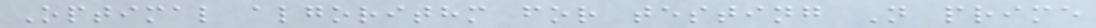Optimal algorithm for testing N prime
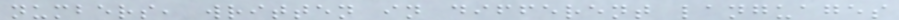numbers, written in different languages
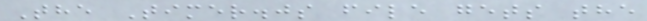The Timer.js file gets the
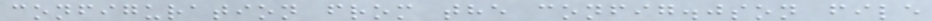configuration from the config.json file
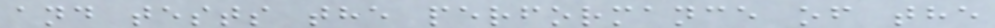and tests the performance of the
